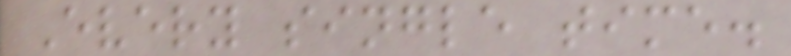Every single time.
